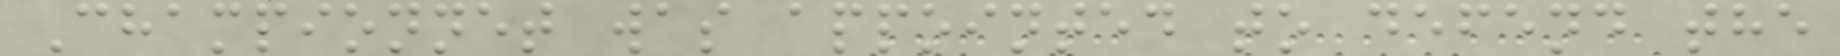Championnet was appointed to defend the
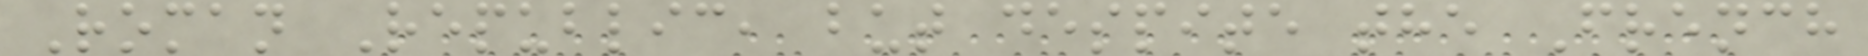Roman Republic, but despite the French
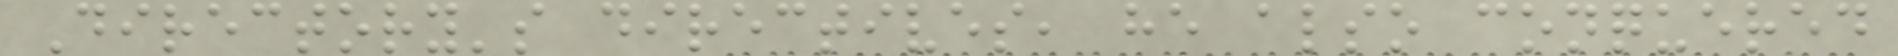Directory's directives, he also conquered
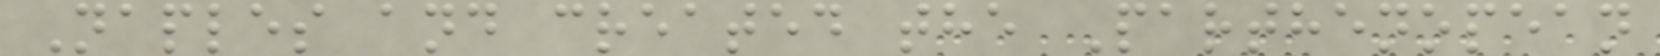Naples and created the Parthenopean
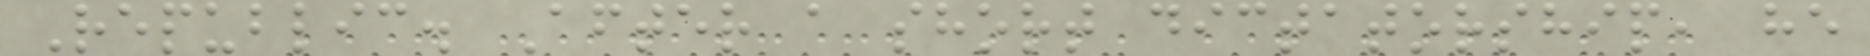Republic. After a short dictatorship, he
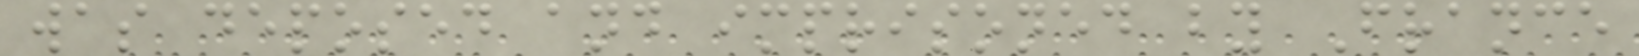was deposed and imprisoned by France
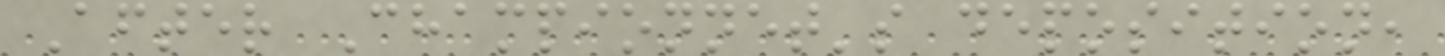After Championnet's deposition,
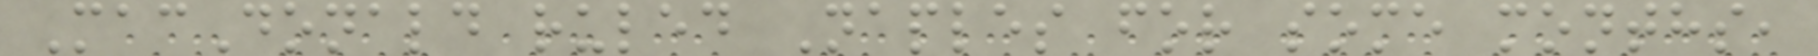MacDonald ruled Naples for some months,
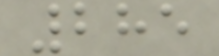285
